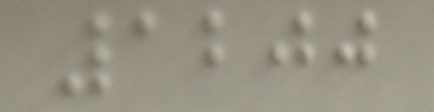1200
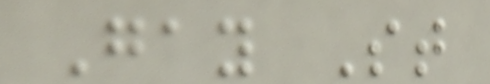Gay St
